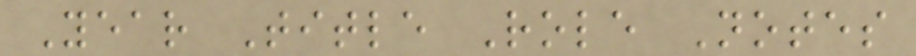Year Title Role Notes
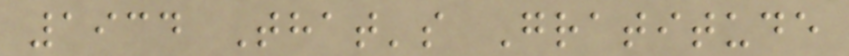1934 That's Gratitude
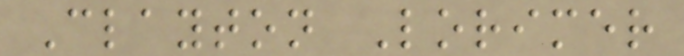Clayton Lorimer
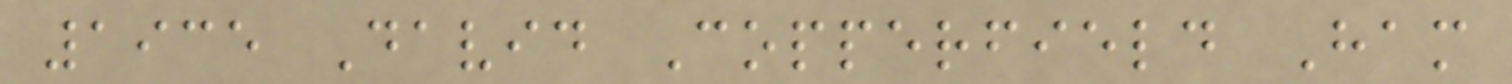1935 David Copperfield Ham
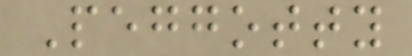Peggotty
